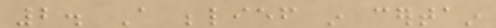2. A belief in certain
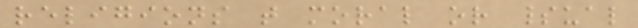religions that moral or spiritual
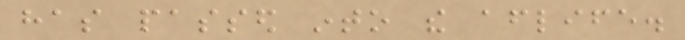has passed into the afterlife.
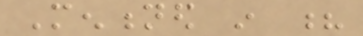Mentioned in ?
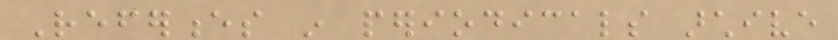References in periodicals archive
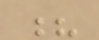?
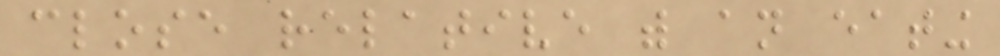close relative with an eating
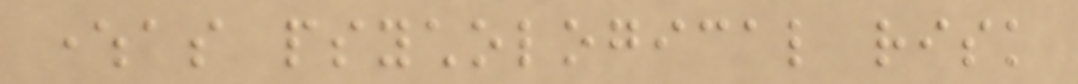whereas psychological risk
